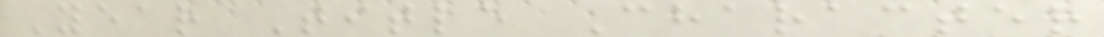Year Title Character
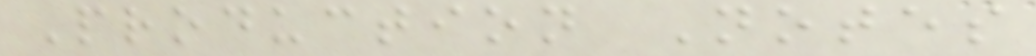Production Notes
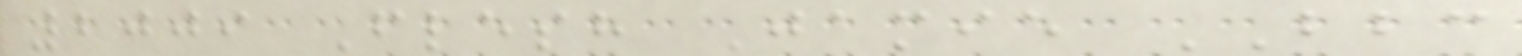2009 Flesh Jamie BBC
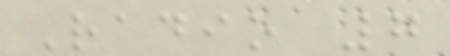Radio 7
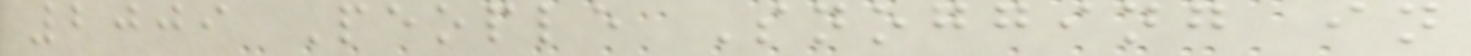2009 People Snogging in
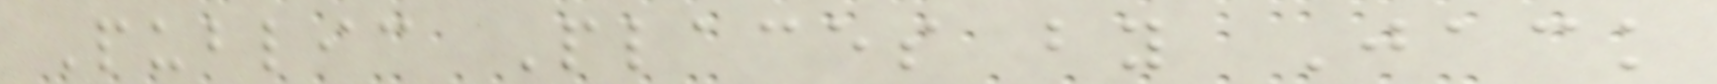Public Places by Jack
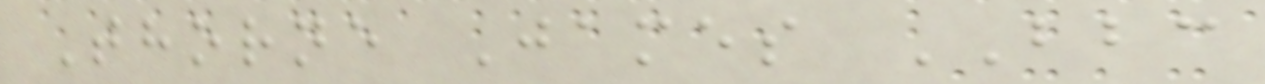Thorne James BBC
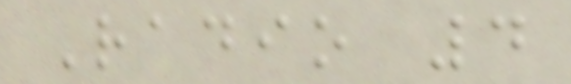Radio 4
